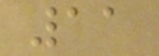11
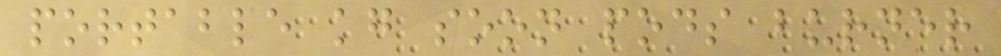portable kg soon pods burner
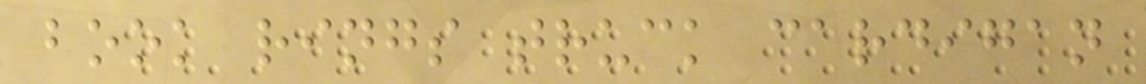book rings truck cardigan
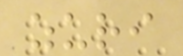zuri
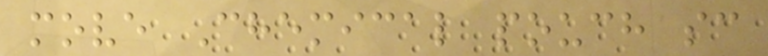move Chemical pouch sc
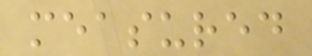measured
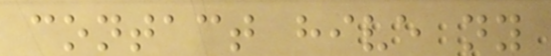contact hive ny
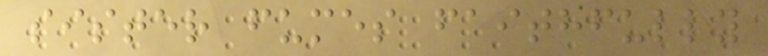sister fumes faithfully
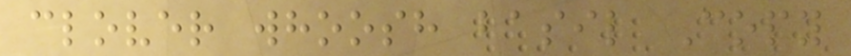clover whoosh basil Copy
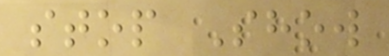stop Show
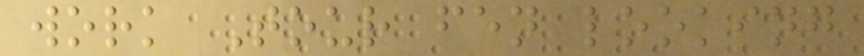work Tour fen looking
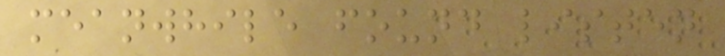meanwhile found listen
